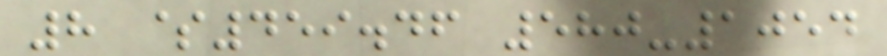8 $459.46 580-1054
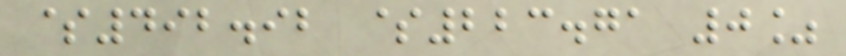$492.92 $223.71 0%
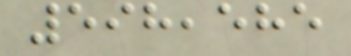598,585
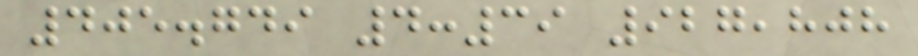405.749 4:39 927,808
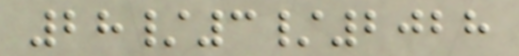28/3/2028
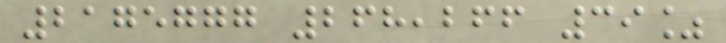2175777 268,266 39%
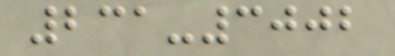231-3002
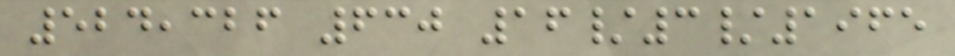524,326 630 16/3/1965
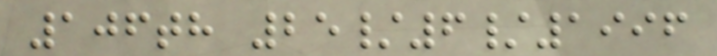106th 25/6/1996
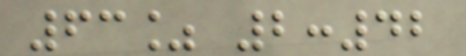63% 2:42
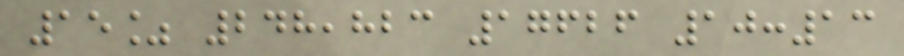15% 248,823 17626 10:13
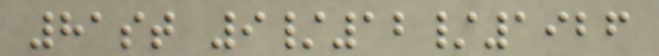81st 9/12/1926
